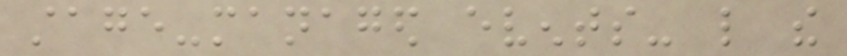stage-managed events- like the
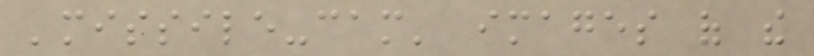'missile-cam' images of the
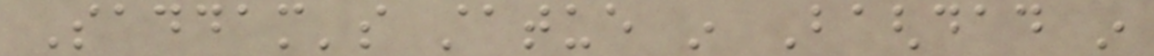Saddam's statue in Baghdad in
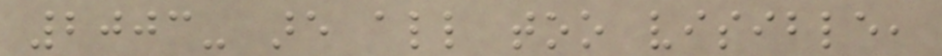2003- are all too visible,
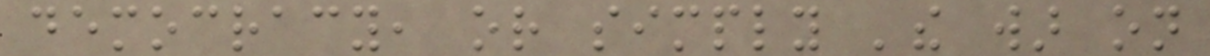democracy, or simply 'the war on
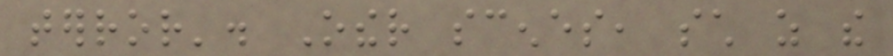terror'. Other scenes, such as the
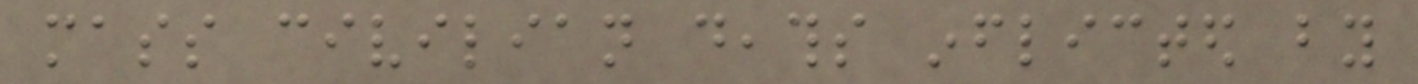mass civilian deaths inflicted by
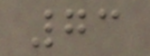73
